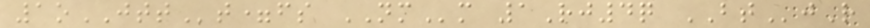1oJTTt=fs NMm 1Rj4q BTjR
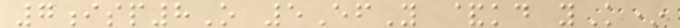7isp8O 5EfY &kd yK*
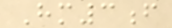Hm3f
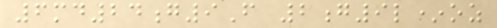6md24g9F 2g9l*oz
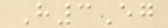H3Eg
